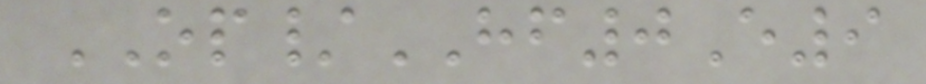OP/HF0E9
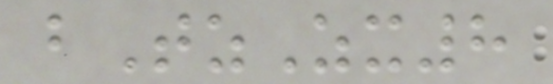bTzZx8
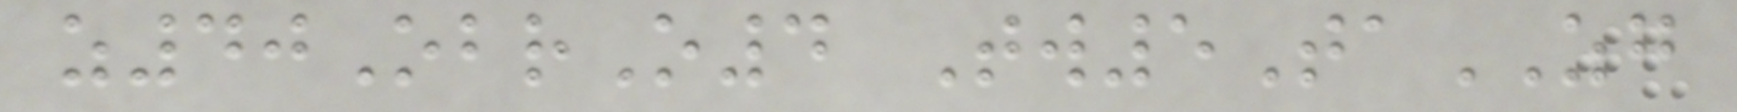z40ObrO4 Tw5TaZG
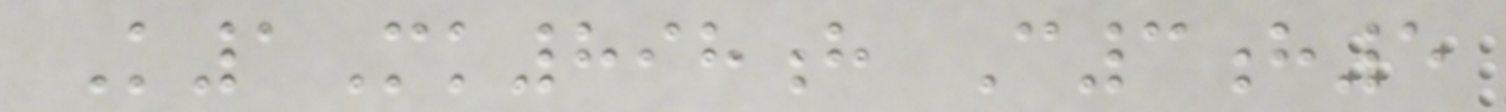K1Mk898h C3h5
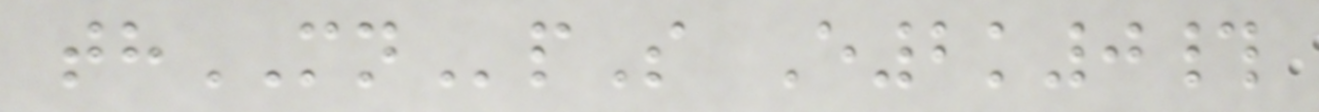thMNpS E2k0#
